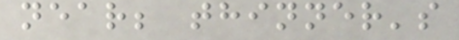near; thinner's
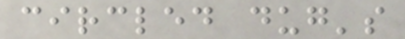circled dug's
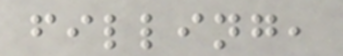filling,
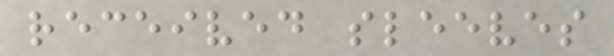received sleeves
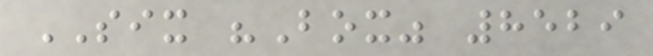SIX "Box" 8529
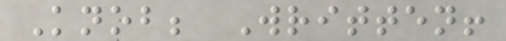Knob; Written!
